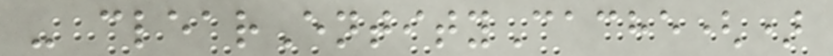- clearEntityCache()
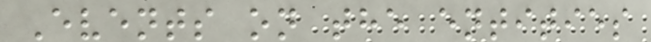Events on the entities
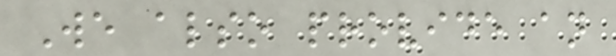We also provide an
